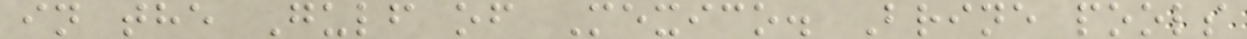in the Gulf of Mexico. Brine pools
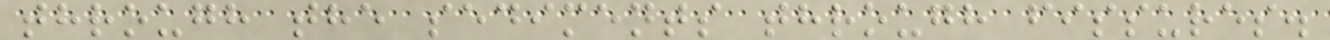through the sediments through fissures.
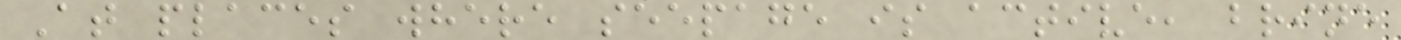At places where seepage is active, brine
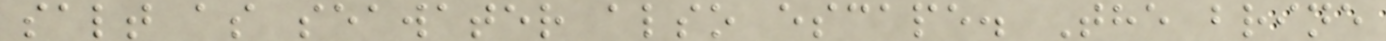salt as seawater also escape. The brine
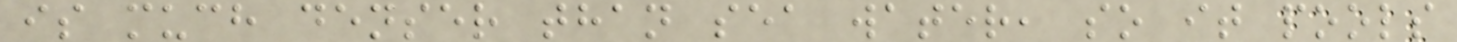is much denser than sea water, so it pools
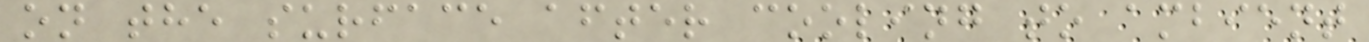on the surface after cooling to ambient
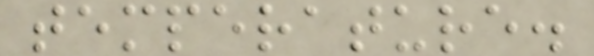temperature.
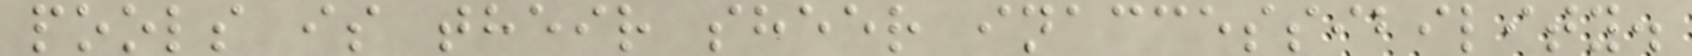pools is their sheer inaccessibility.
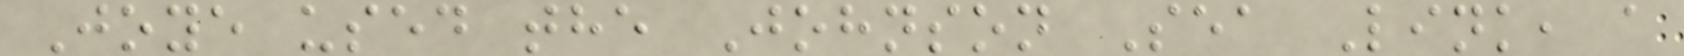Joye used the Johnson Sea Link, a
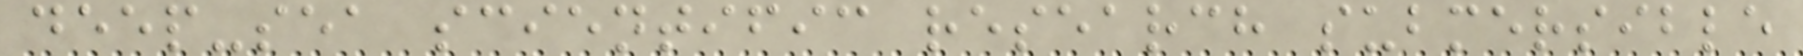deep-sea scientific research submersible
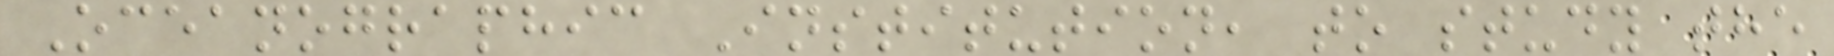Oceanographic Institution, to study the
